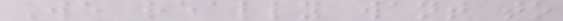We really want to
